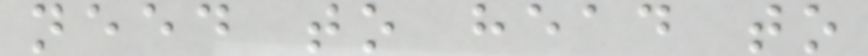need to head to
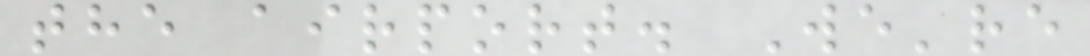the airport. We're
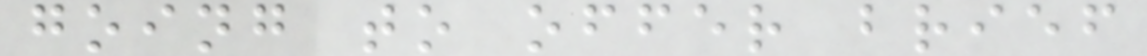going to offer brief
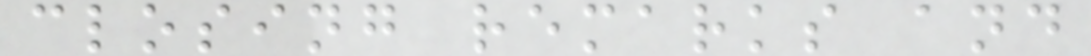closing remarks and
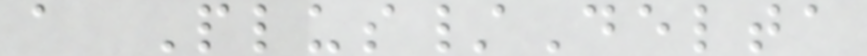a Plus/Delta
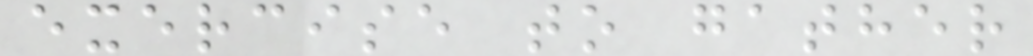exercise to gather
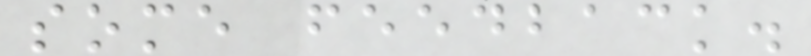some feedback.
